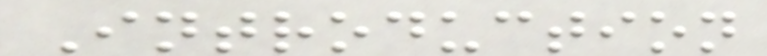Introduction
